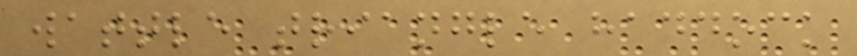wattle triangle haddock
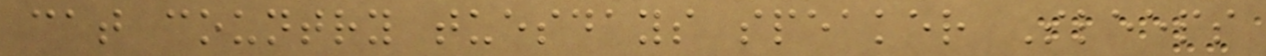cat country tuesdays speaker Sleeps
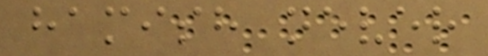hamish never
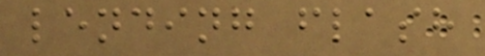lending flash
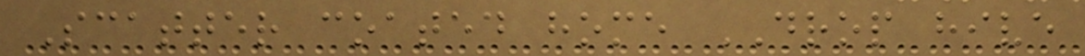Scatter coated home DROP hive
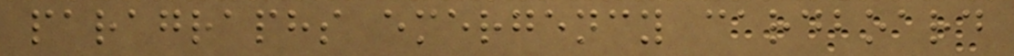paragraphs emergency cardboard
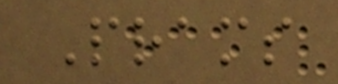Prams
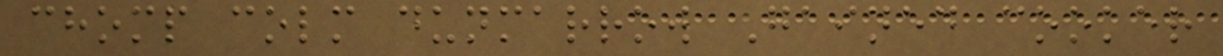chomp colm dunmarrow Gained cooker
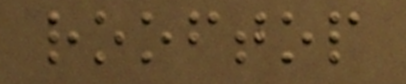rooftop
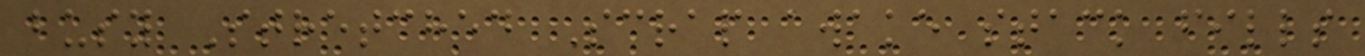busy Stretched Scrap awake stack fills
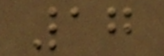17
